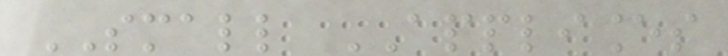SMALL APPLIANCES
